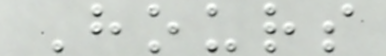Hours
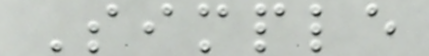Simple
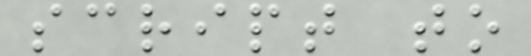script to
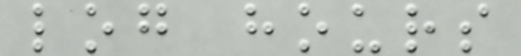log hours
